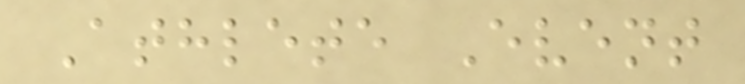Athlete Event
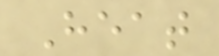Heat
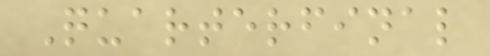Quarterfinal
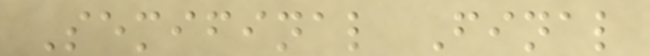Semifinal Final
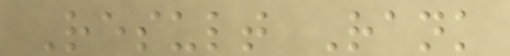Result Rank
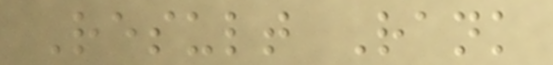Result Rank
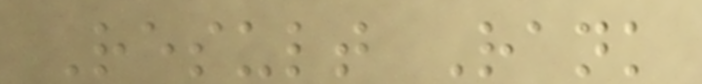Result Rank
